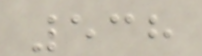538
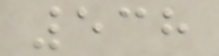538
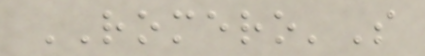ROMERO'S
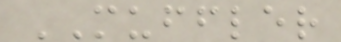MUFFLER
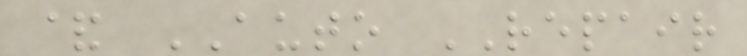& AUTO REPAIR
